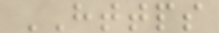HTTPS
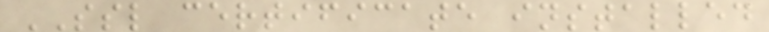SSL certificate installed
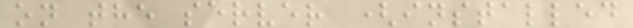on the server (installed
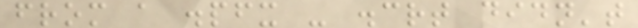from a .pfx - .crt didn't
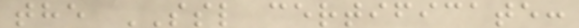the SSL certificate:
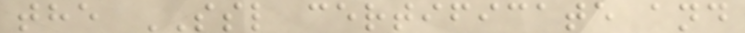the SSL certificate and
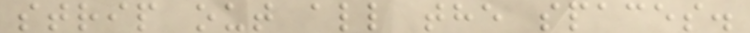strip out all the spaces.
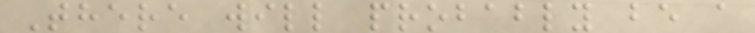There will probably be a
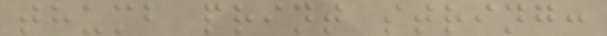thumb print string:
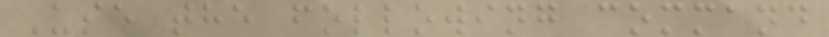Use the following command
